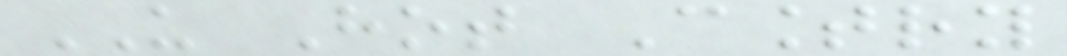US Hot Country
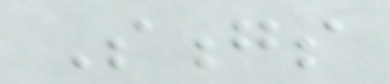Songs
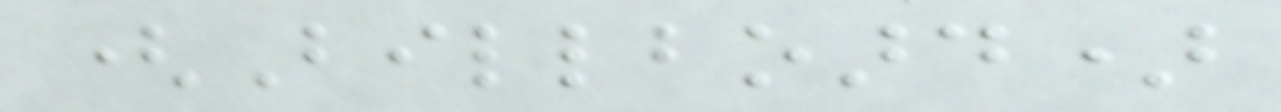(Billboard)
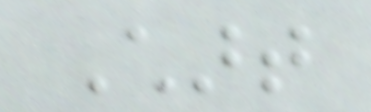Chart
